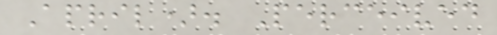April). Perceived
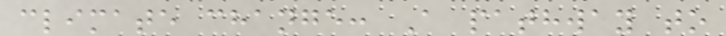climate change: A pathway to
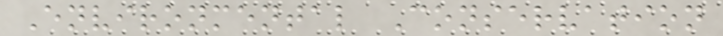Environmental Conservation
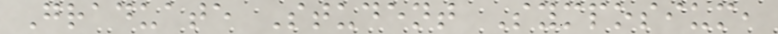Graduate Student Symposium,
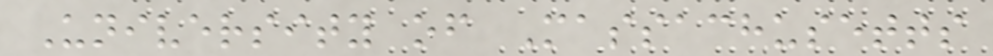University of Massachusetts
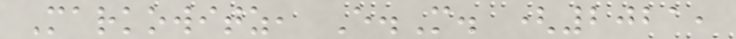Markowitz, E.M. (2021,
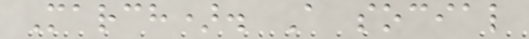March). A social
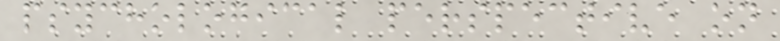psychological perspective on
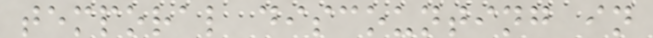temporal discounting in
